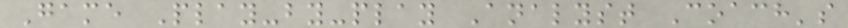Game Play-by-play Analyst Coach's
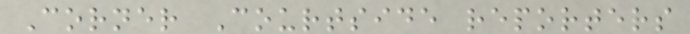Corner Courtside reporters
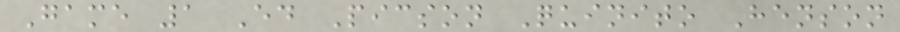Game 1 Ed Picson Quinito Henson
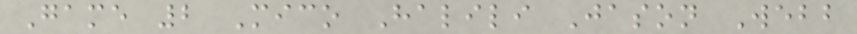Game 2 Mico Halili Jason Webb
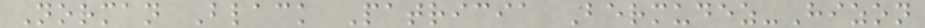Norman Black Patricia Bermudez-Hizon
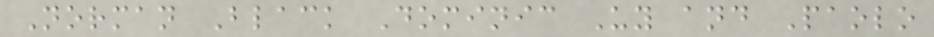Norman Black Dominic Uy and Paolo
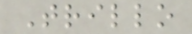Trillo
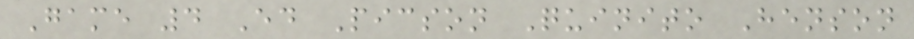Game 4 Ed Picson Quinito Henson
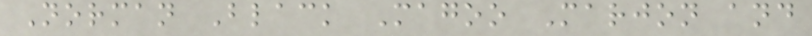Norman Black Magoo Marjon and
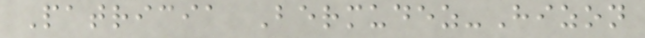Patricia Bermudez-Hizon
